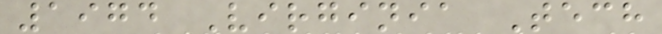1974 Virginia Tech
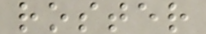roster
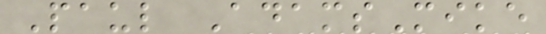Paul AdamsMike
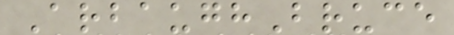ArbaughBruce
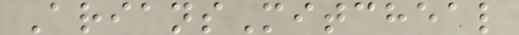AriansMitcheal
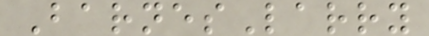BarnesLarry
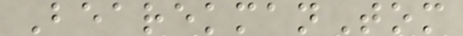BearekmanTom
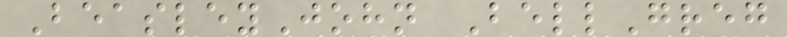BeasleyJohn BellGreg
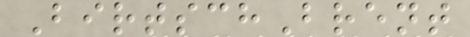BirtschBrent
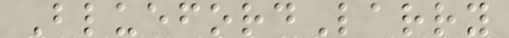BluefordLarry
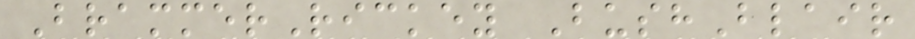BrammerRickey BushBlair
